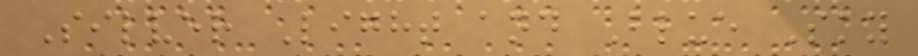Silver Light and Blue Sky
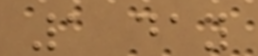1 day
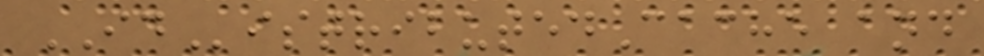IDistributedCache and
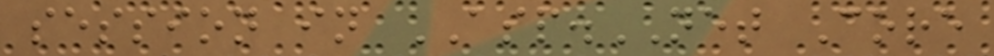session in ASP.NET Core
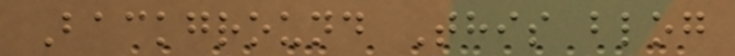Background This blog
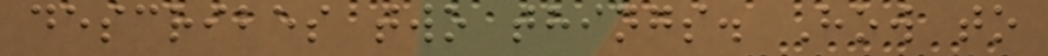describes two things. How to
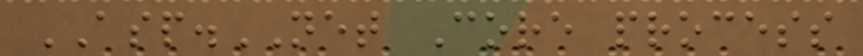ASP.NET Core process
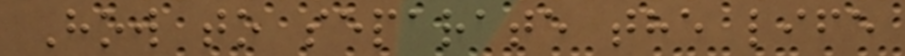How to separate the life
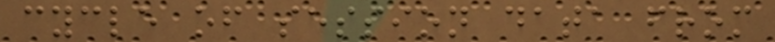cycle of session data from
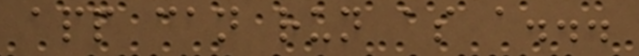app can run as a...
